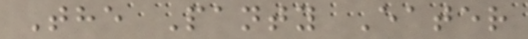The Panty Eater
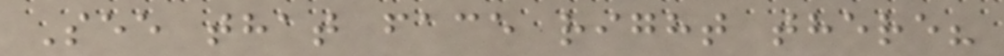See that face right there?
